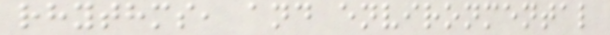rhythms, and environmental
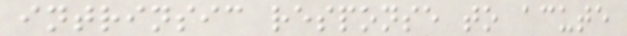intrinsic response to acute
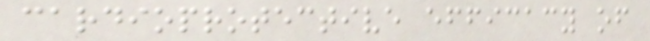cardioprotective efficacy of
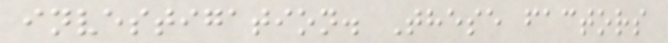investigation. These factors
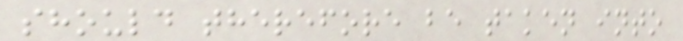should therefore be taken into
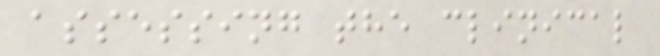assessing the clinical
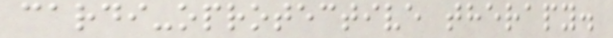cardi-oprotective therapy.
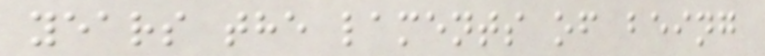years the laments of being
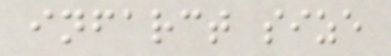infarct size
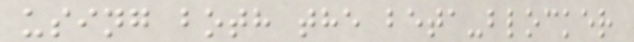using both the beta-blocker
